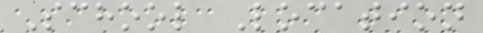School Location
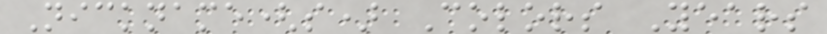Nickname(s) Colors Years
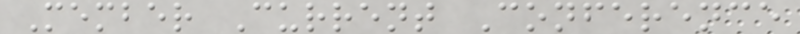Member Current Conference
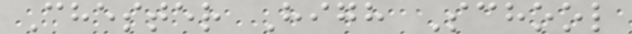Chester High School
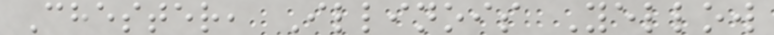Chester, Illinois Yellow
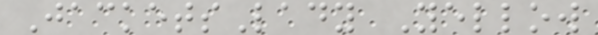JacketsLady Yellow
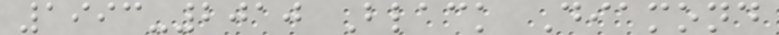1993-2010 Black Diamond
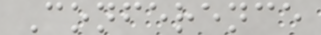Conference
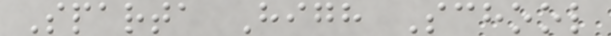Sparta High School
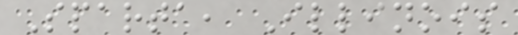Sparta, Illinois
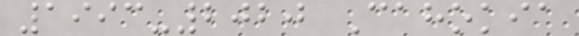1993-2020 Cahokia
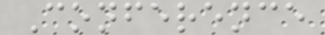Conference
